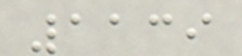1139
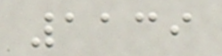1139
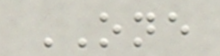ONE
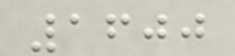1600
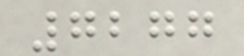7277
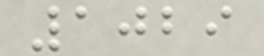1029
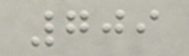709
